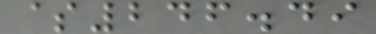$246.49
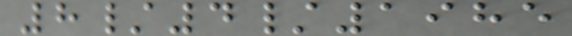8/4/1985
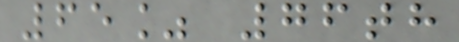65% 76th
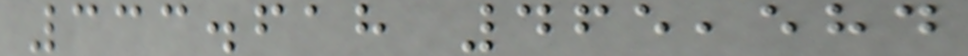333.618 465,584
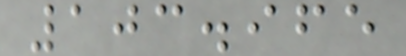103.965
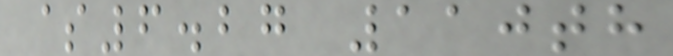$6.27 110th
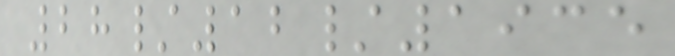28/12/1935
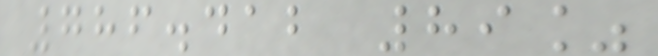786.412 89%
